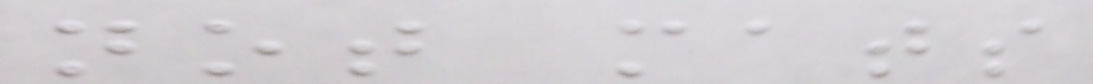not mats
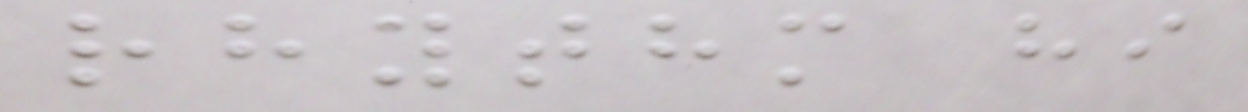rhythm hi
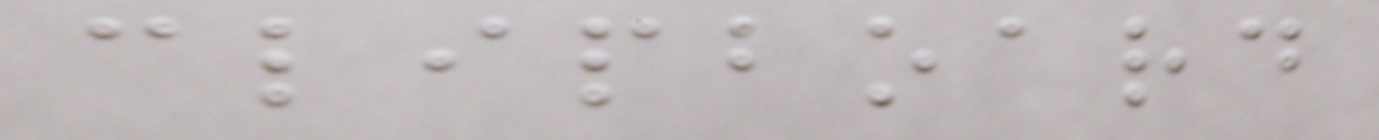clipboard
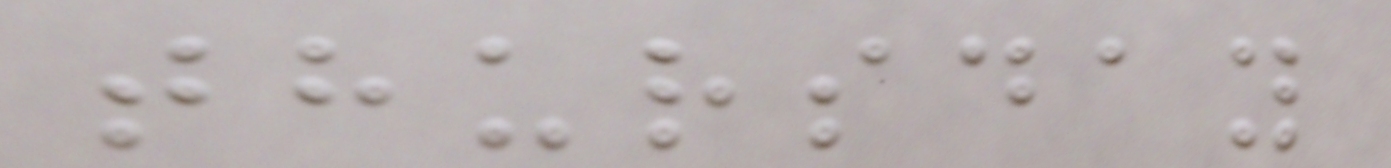thursday
